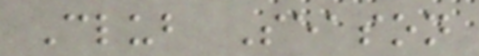Club Season
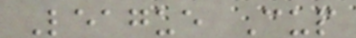League Cup
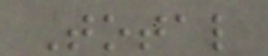Total
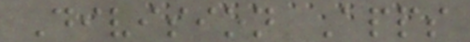Division Apps
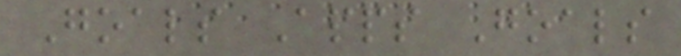Goals Apps Goals
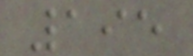195
